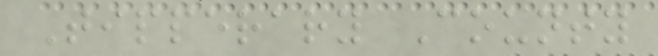Tipperary County
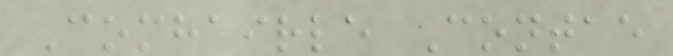Comhairle Contae
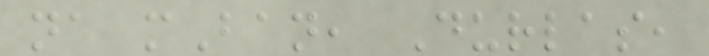na mBan, Durlas,
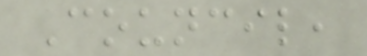Council,
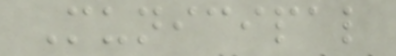Municipal
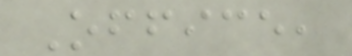Office,
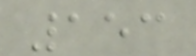153
